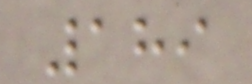189
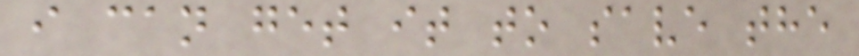i can get it to save the
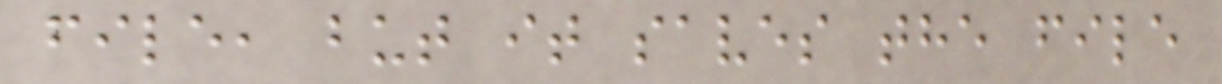file, but it saves the file
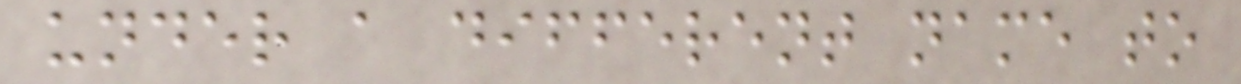under a different name to
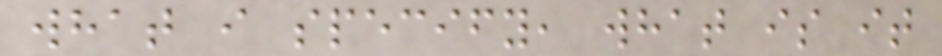what i specify, what is it
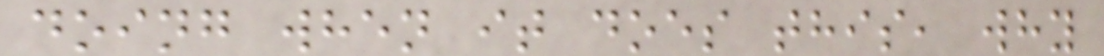doing when it does this, why
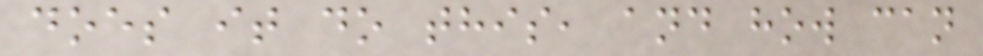does it do this, and how can
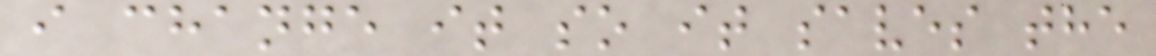i change it so it saves the
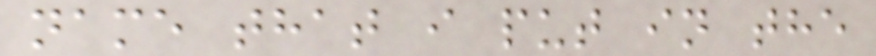name that i put in the
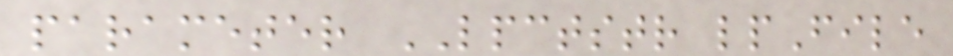parameter LPCTSTR lpFile
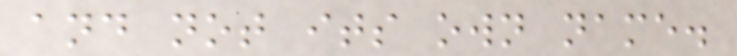and not its own name.
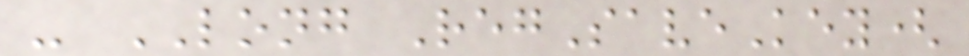- LONG RegSaveKey(
